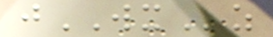jWXz
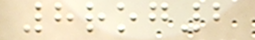8rog2
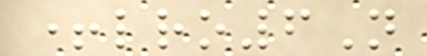+lro6N
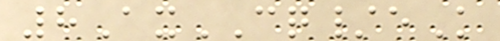8AxCQ/eK
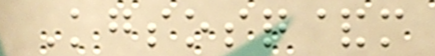Kgsosq&m
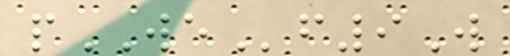pWEf9W
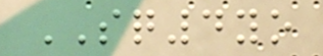SQ4yo
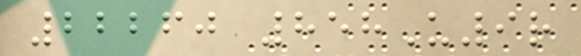22260 858U9r
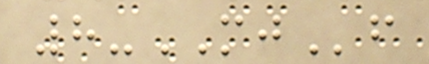8-MJf
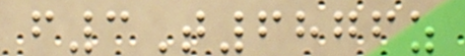f3T6876z
